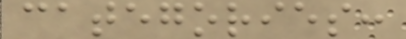categories:
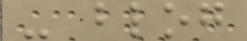- blog
